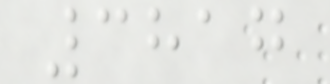3817
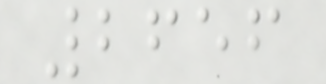2656
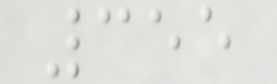355
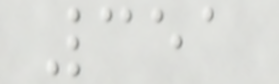351
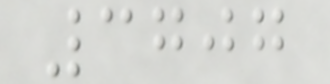3707
